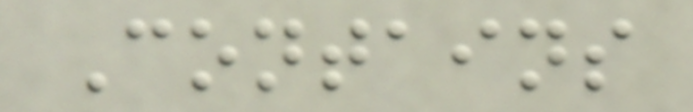Contains
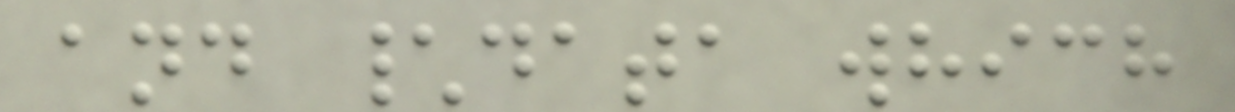and \data which
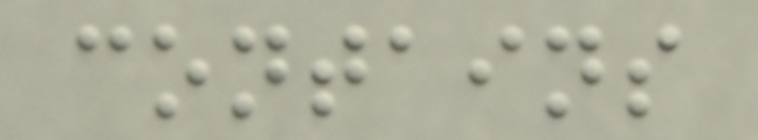contains
